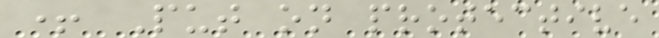+ Put on protective
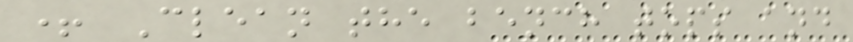+ Clean the bench tops and
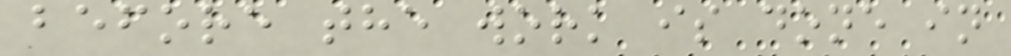before the work is done in
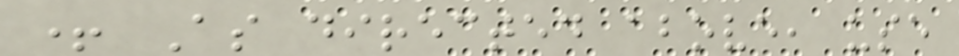+ As directed above, use
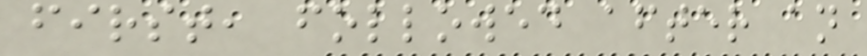first, followed after an
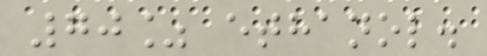70% ethanol.
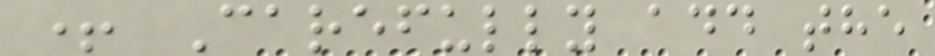+ Carefully add the
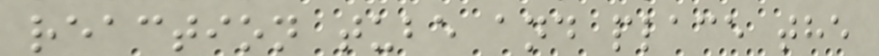reaction tube and place the
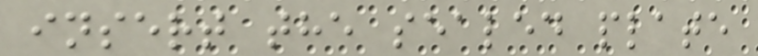insert the sealed plate
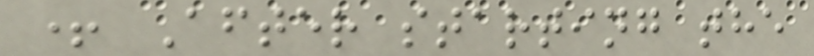+ After starting the
